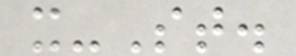x-St.
